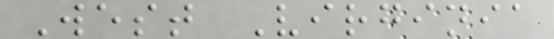West Virginia
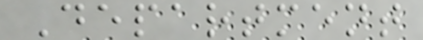Department
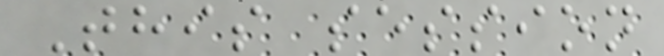This session
